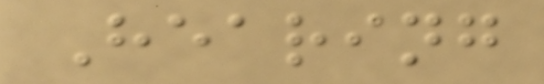Hearing
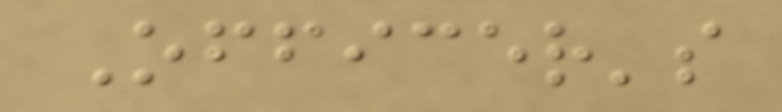Officer's
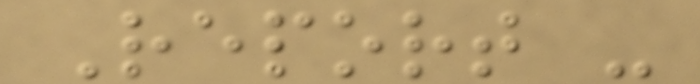Report -
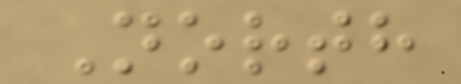North
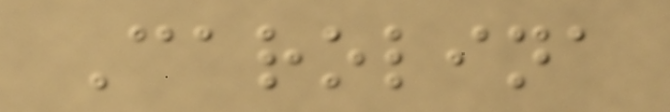Carolina
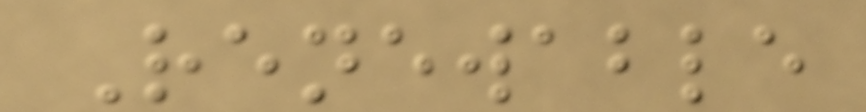Renewable
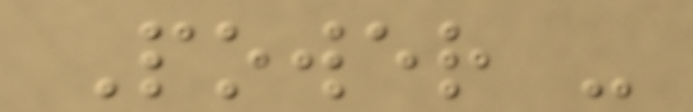Power -
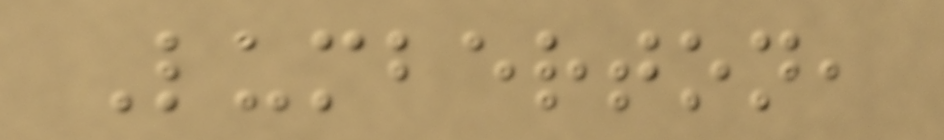Lumberton,
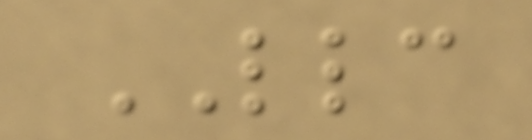LLC
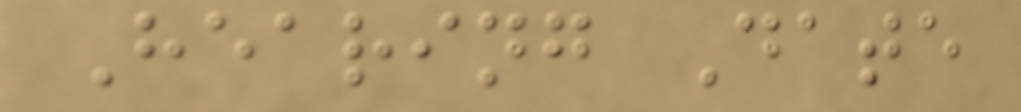Hearing Date
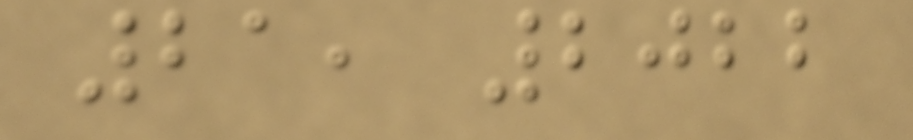21, 2022
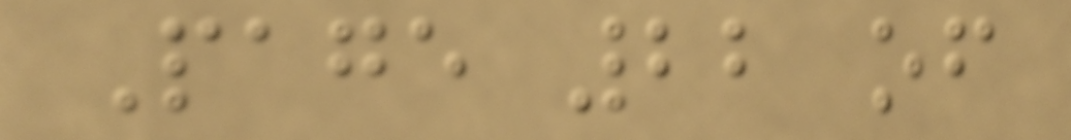Page 22 of
